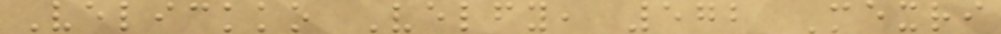Velickko Velfy, 572 Mexri
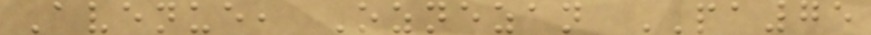Avenue, Oznezan PA75
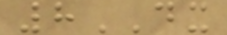8DX
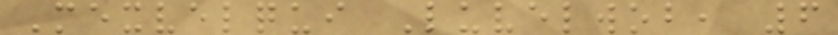Mexvelqui Luvelwob, 6
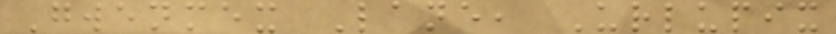Gwenmex Lane, Urlupix
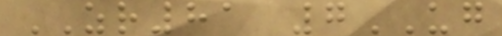ZR81 7UG
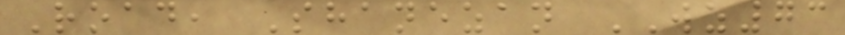Road, Shanezan WZ73
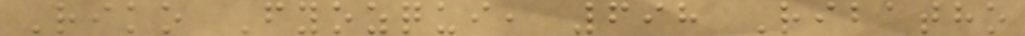Riko Fyozqui, 698 Ribatho
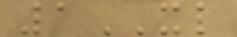1XL
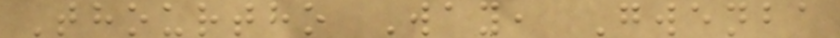Thourtho Way, Gwenba
